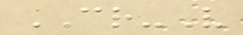CR-V
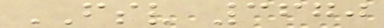FSV 3670
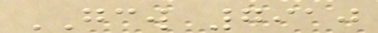GCW 7910
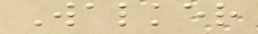Walker
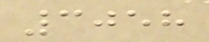3058
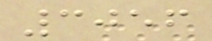3056
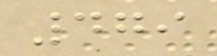479
